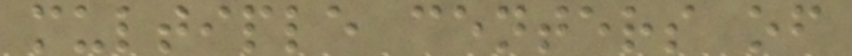multiple centers of
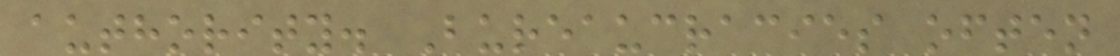authority. Bureaucracies often
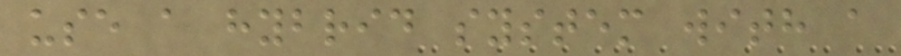use a hybrid system with a
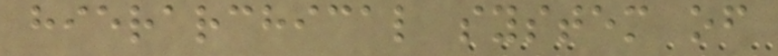hierarchical system of
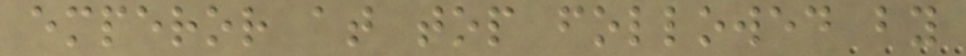emperor at top followed by
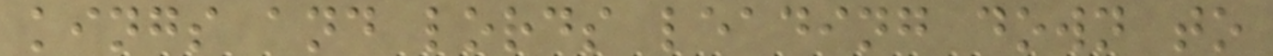kings and lords leading down to
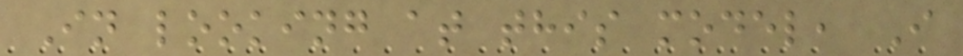In looking at this model, I
